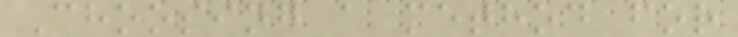Choosing a method for
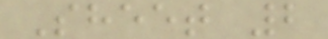Sheet 2
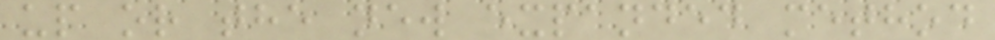up or the new expanded method
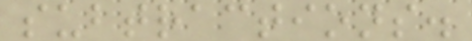subtractions.
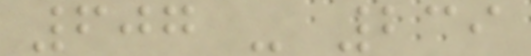607 - 239
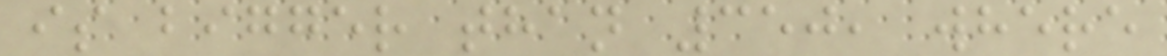is bigger than 350, where
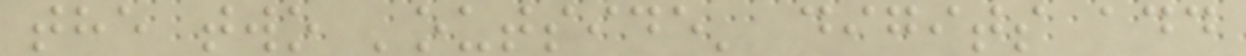the two 'outside' digits add
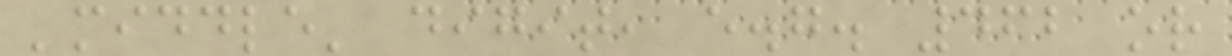'middle' digit, e.g. 462 or
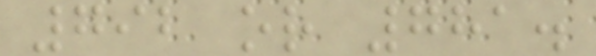792 or 781.
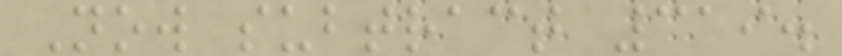Now subtract 319.
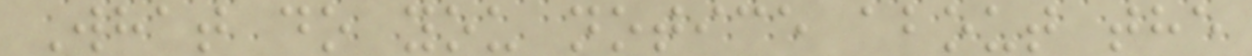What do you notice about the
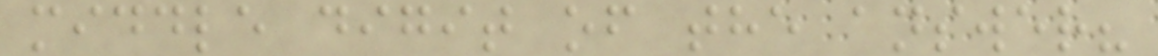middle digit of the answer?
